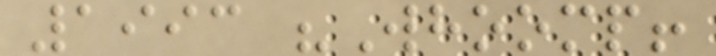1993 "Whoomp!
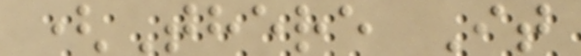(There It
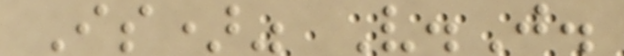Is)" V.J.
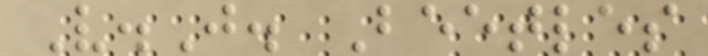V.J. Beetles
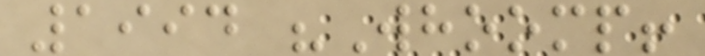1994 "Whoomp!
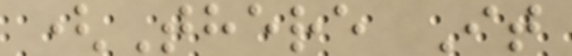(There It
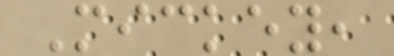Mickey,
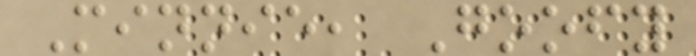Minnie, Goofy
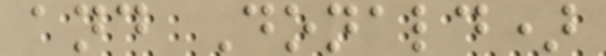and Donald)
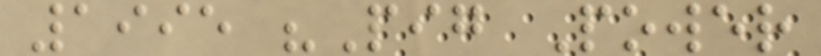1995 "Pig Power
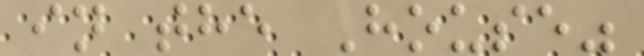in the House"
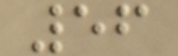56
